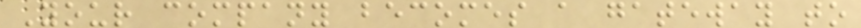Your company becomes a gateway to
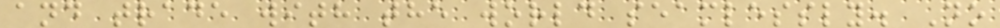and trade with the world seamlessly. No
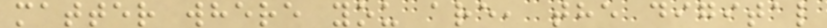matter where you are, the digital
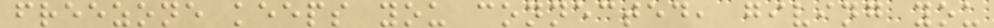freezone keeps you connected, giving you
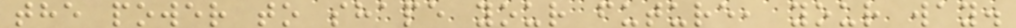the power to shape your future, your way.
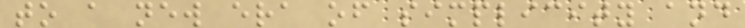to a new era of simplicity and
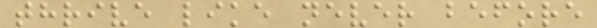thrive like never before
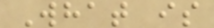What is
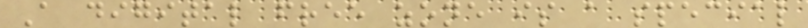A digital free zone is a special
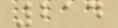214
